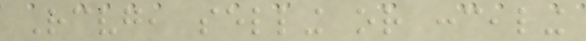Receiving, selling or concealing
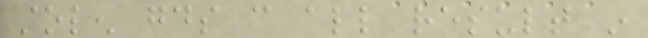stolen goods can all result in
